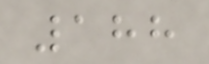188
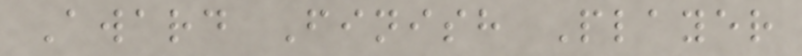Award Finish Player
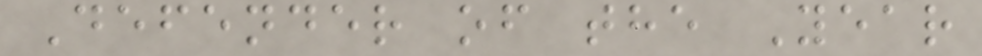Defender of the Year
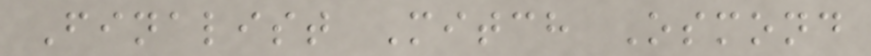Finalist Mitch Osmond
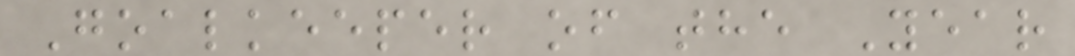Goalkeeper of the Year
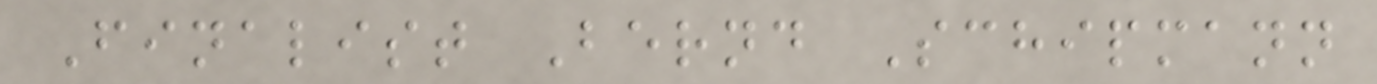Finalist Bernd Schipmann
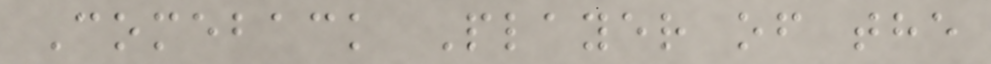Comeback Player of the
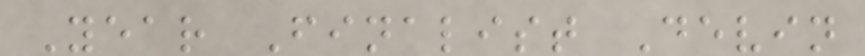Year Finalist Devin
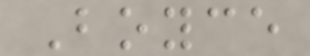Boyce
